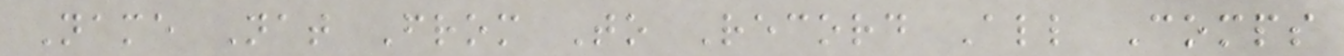Name Nat From To Record All Comps
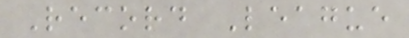Record League
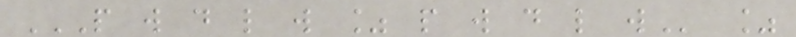P W D L W % P W D L W %
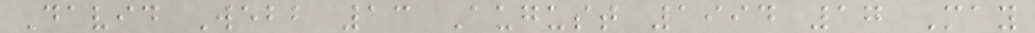David Webb 13 August 1994 17 May
